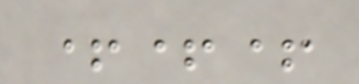+++
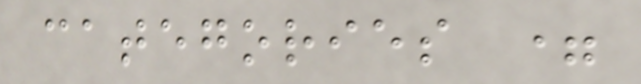categories =
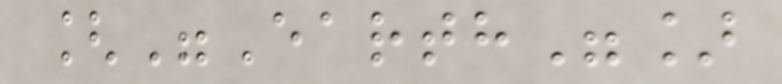["Earth"]
